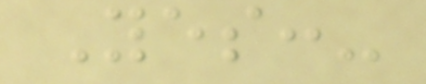Yes:-
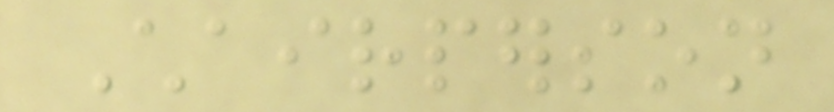Chairperson
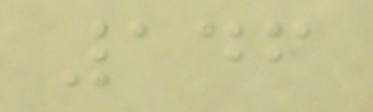146
